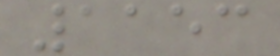1153
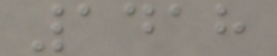1418
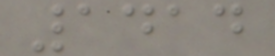1414
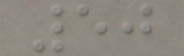50
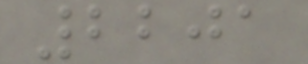2201
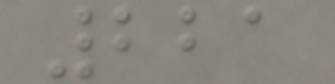221
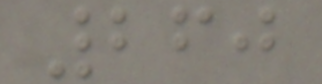260
